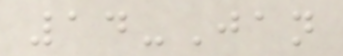14-Jan
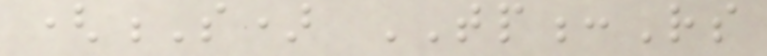(S) TP:Rs
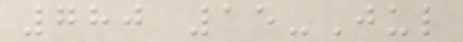780 15-Jul
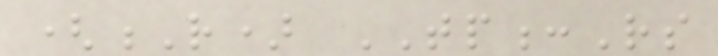(R) TP:Rs
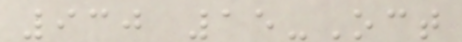930 15-Oct
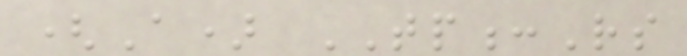(A) TP:Rs
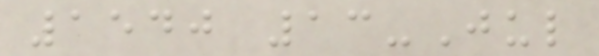1540 13-Jul
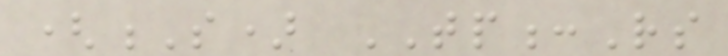(S) TP:Rs
